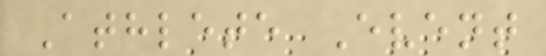Athlete Event
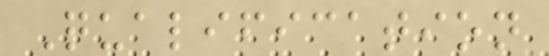Qualification
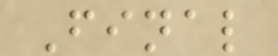Final
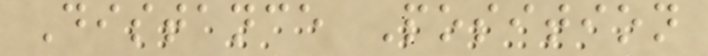Distance Position
